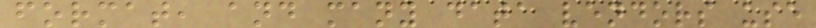format, and many data vendors use
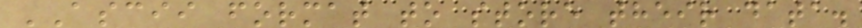ASCII format to store their data.
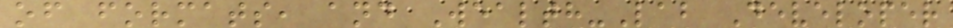of formats, and Wealth-Lab Developer
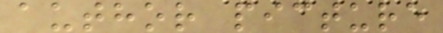author picture
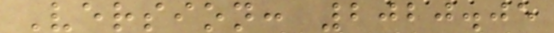Version: 2020.05
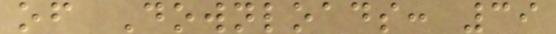of Downloads: 39
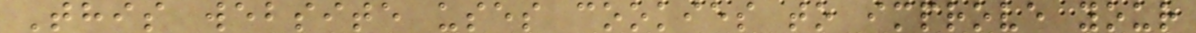This website uses cookies to improve your
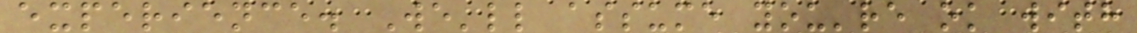experience. We'll assume you're ok with
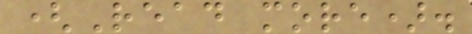(Read more).
